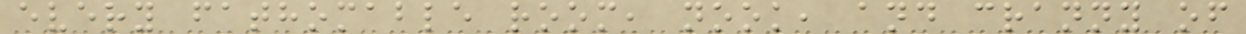every fathomable room, nook, and cranny of
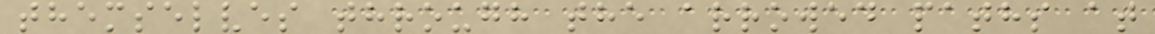themselves through the arrowed paths at
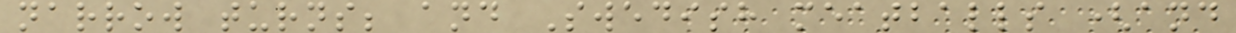narrow turns; and Swedish meatballs (and
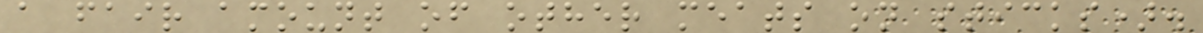a fair amount of other meats on sticks).
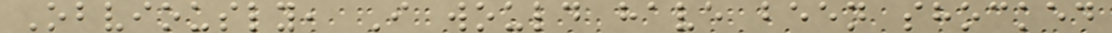Obviously, I would have been shocked
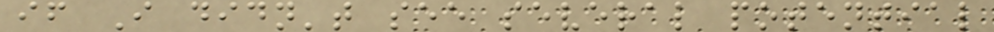if I didn't see several potential
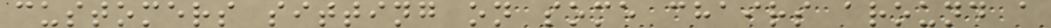customers sitting on some chairs around a
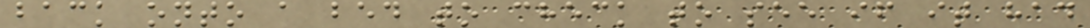back onto a bed to check to see if it had
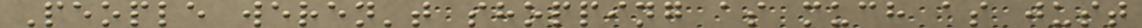People weren't shopping as much as just
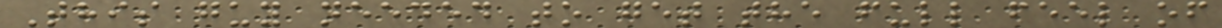This guy needed to get the full feel of
